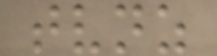tvnz
